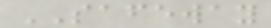SAFEWAY
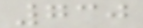730
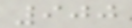900
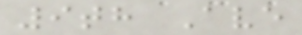9th Ave
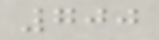700
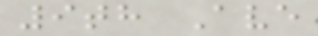9th Ave
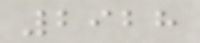2928
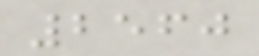2560
